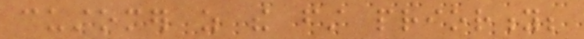customer as the first priority;
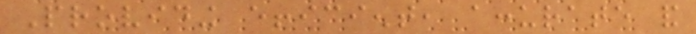Providing efficient, accurate and
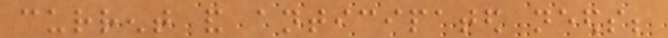current and anticipated needs;
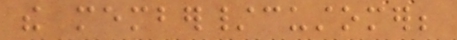the member/customer;
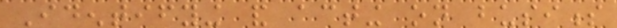Identifying and acting on business
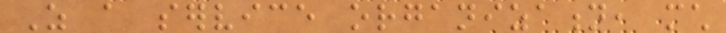As a service organization, much
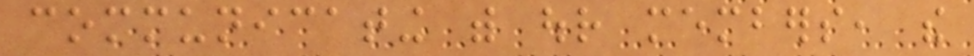communicating with our members, the
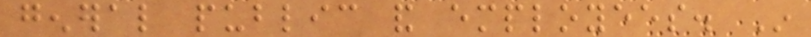general public and employees. In
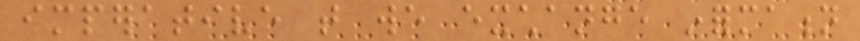imperative that we exchange information
